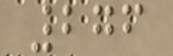276
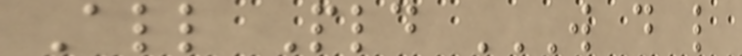All Pld W D L
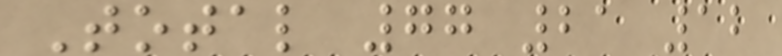Total 77 21 12
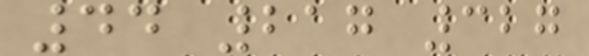44 217 327
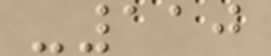-110
